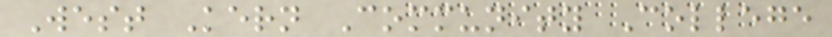West Kern Community College
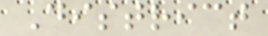District
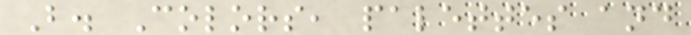B. Colors, palettes and
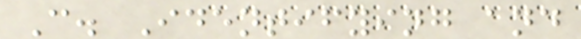C. Identifying and
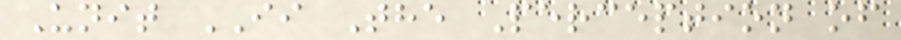Unit II The Perception of
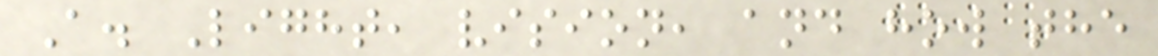A. Light, vision, and how the
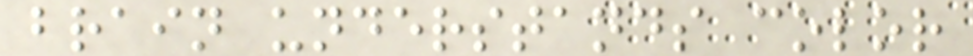brain understands color
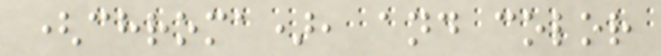(chroma), and color
